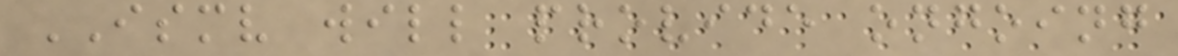ISMV will provide ongoing
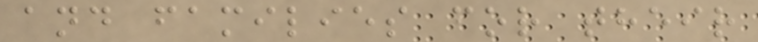and families for their
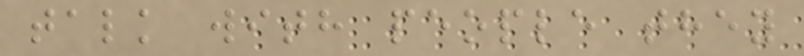talk with people they
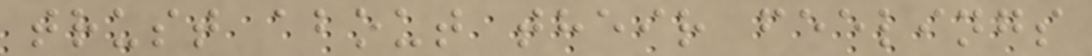trust about their feelings
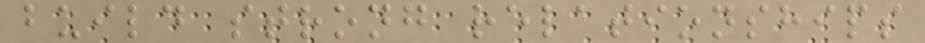build strong relationships
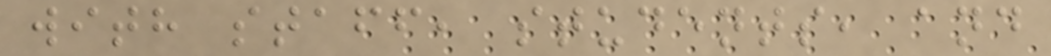with staff, students, and
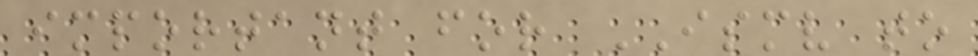important for ISMV to
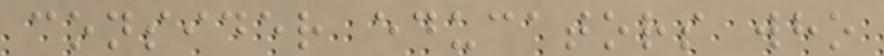consider educators who
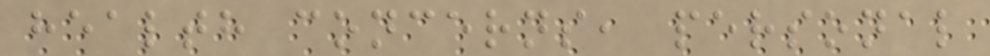health concerns, personal
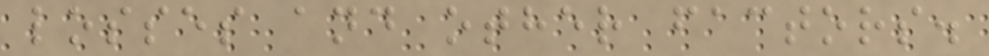losses and other factors.
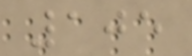105
